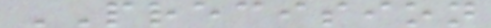PRECISION
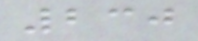230
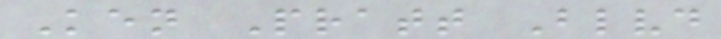Ken Pratt Blvd
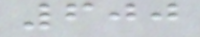600
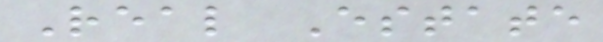Real Estate
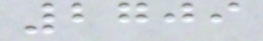2709
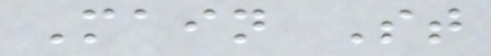Main St
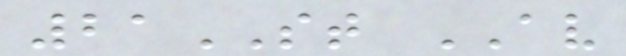21ST AV
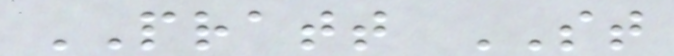PRATT ST
